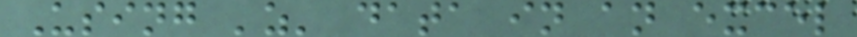Using 'z' data in an excel
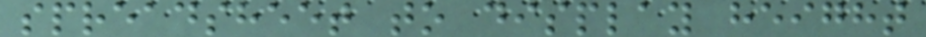spreadsheet to display height
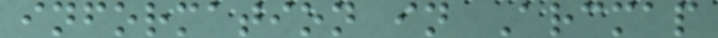information in Arcmap
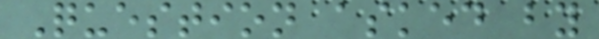Question asked by
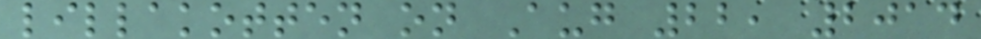lillakotten on Aug 22, 2014
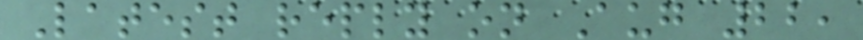Latest reply on Aug 22,
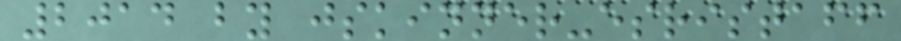2014 by jskinner-esristaff
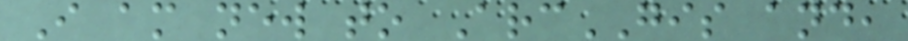I am new to ArcGIS and,
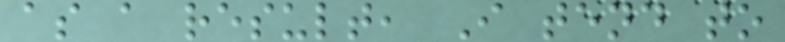as a result, I tend to
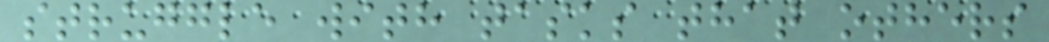struggle with tasks that others
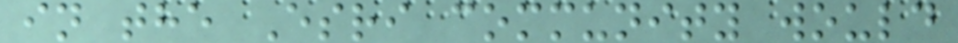in the Esri community would
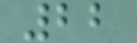22
